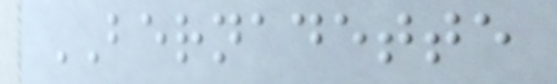BERNADETTE
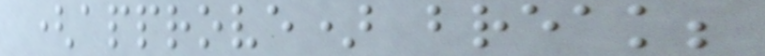(approve) break;
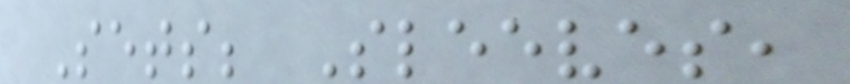Sets; Sleeves,
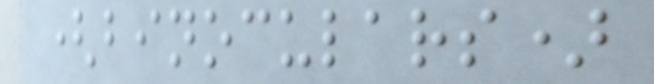(binoculars)
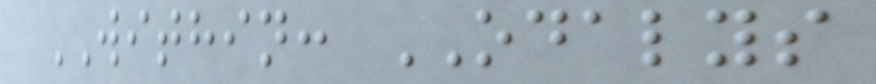WITHIN: ODALYS
